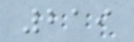219
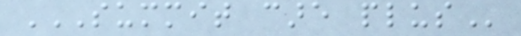SUMMIT CARE PLUS
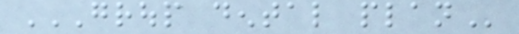GROUP DENTAL PLAN
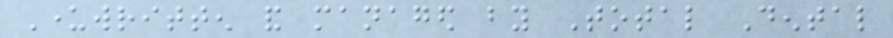Underwritten and managed by Total Dental
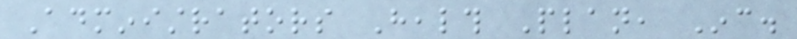Administrators Health Plan, Inc.
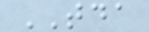TDA
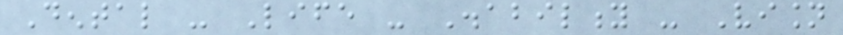Dental - Life - Disability - Vision
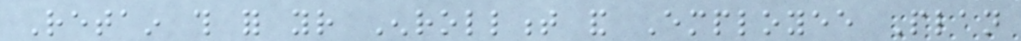Retain this for your Enrollment and Employee Plan
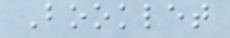Booklet
